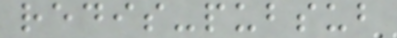redis-pubsub
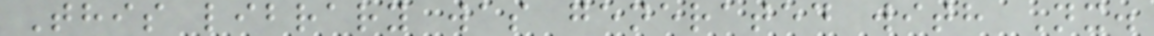This library was generated with Nx.
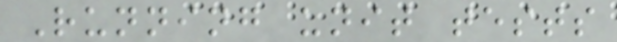Running unit tests
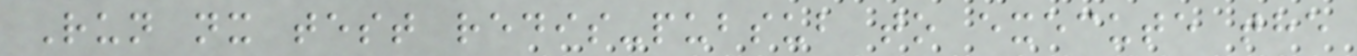Run nx test redis-pubsub to execute the
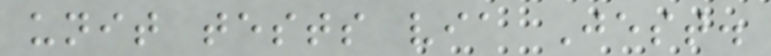unit tests via Jest.
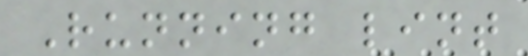Running lint
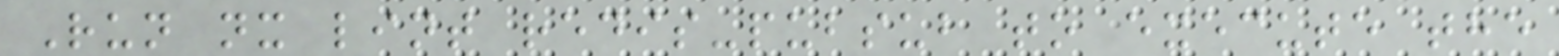Run nx lint redis-pubsub to execute the
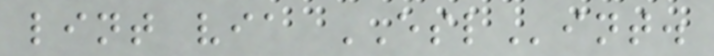lint via ESLint.
